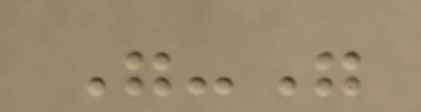"-"
